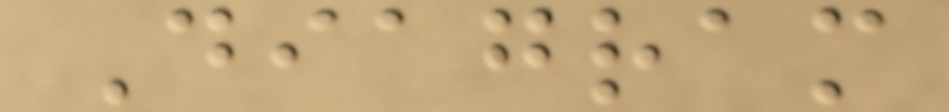Diagram
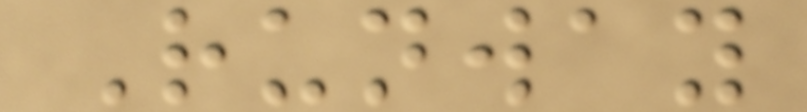Runway
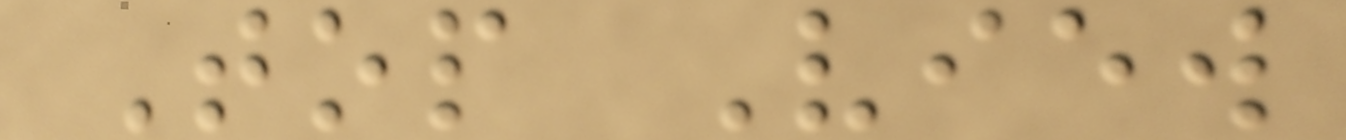Top View
